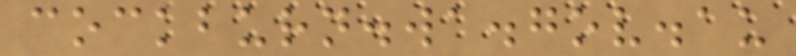cockburn.wa.gov.au
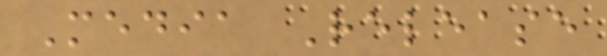Media Release
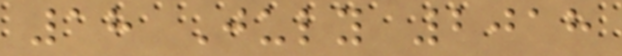18 July 2018
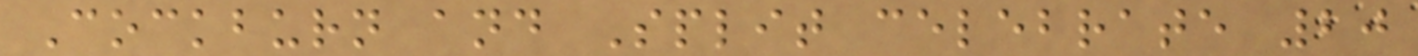Cockburn and Split celebrate 20
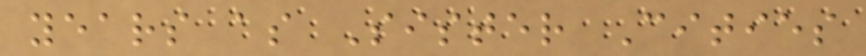years as Sister Cities
